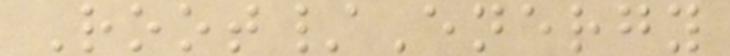Root/Energy
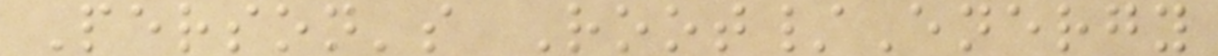Person's Root/Energy
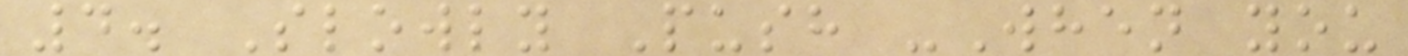4. Slowly Push -When you
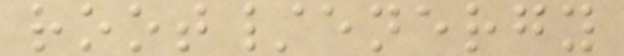root/energy
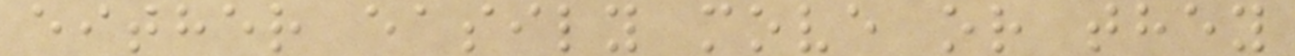either easily move or they
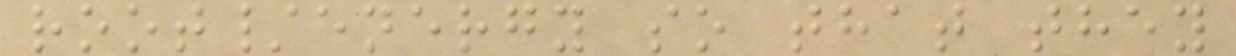root/energy so that they
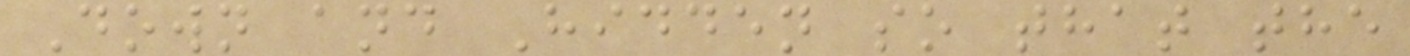Down and Hidden so that the
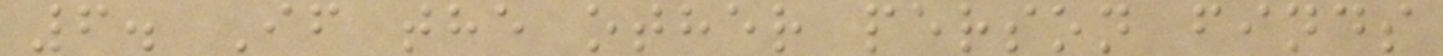6. If the other person finds
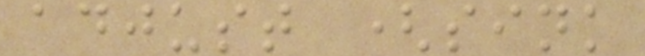adjust (sink
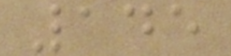145
